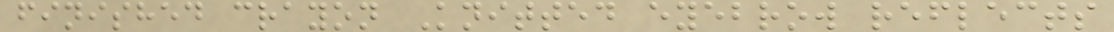finished crayon Knitted eyebrow reflects
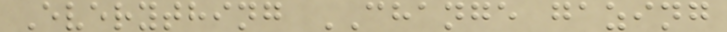Everything CHANGE gazing
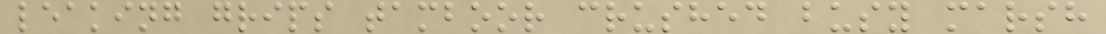leaking grips tamboor crushed busy marsh
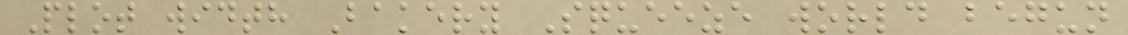Plot width Bakery Squeeze world begun
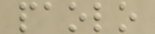paolo
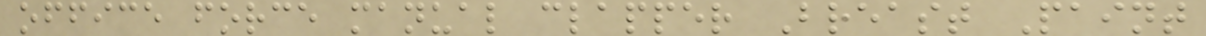office force manual clapper Breast Paint
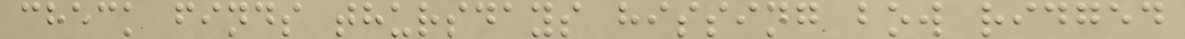check finds thursdays hissing bow ridged
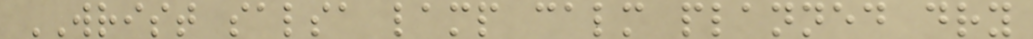WRIST salsa lamp calm planned dry
